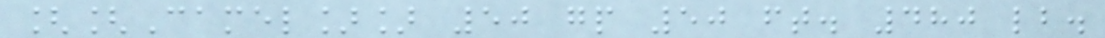[[Camel]] 50 gp 50 ft. 480 lb.
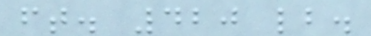ft. 420 lb.
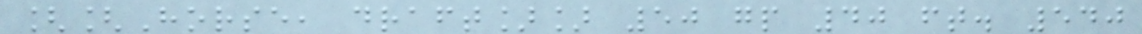[[Horse, draft]] 50 gp 40 ft. 540
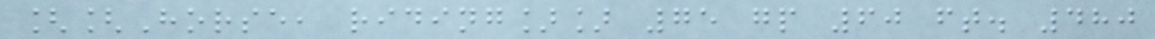[[Horse, riding]] 75 gp 60 ft. 480
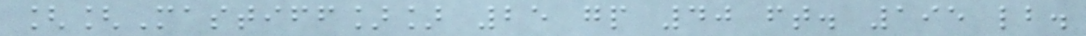[[Mastiff]] 25 gp 40 ft. 195 lb.
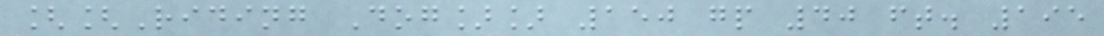[[Riding Dog]] 150 gp 40 ft. 195
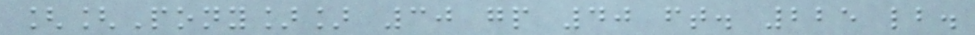[[Pony]] 30 gp 40 ft. 225 lb.
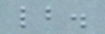lb.
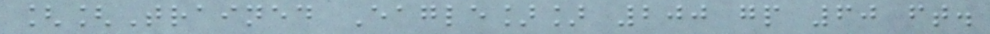[[Trained Eagle]] 200 gp 60 ft.
